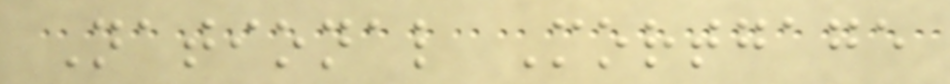National Mortgage
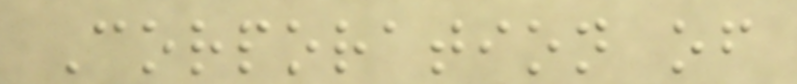Corporation of
